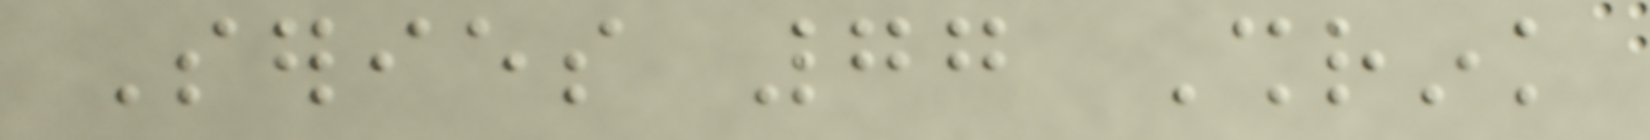Series 77 Shrink
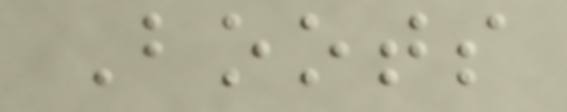Boots
